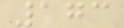173
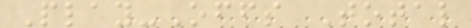Play-Offs Total
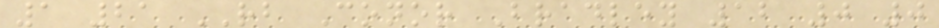1 21 RB Conor Bradley 12 0 0
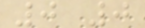0 0
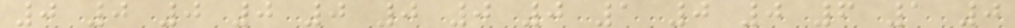0 0 0 0 0 0 0 0 1 0 0 6 1 0
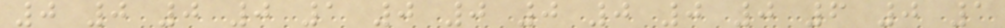0 0 0 0 1 0 0 0 0 0 0 6 0 1
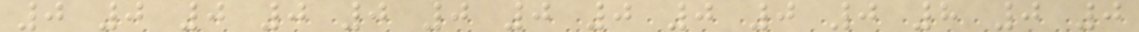0 0 0 0 0 0 0 0 0 0 0 8 0 0
